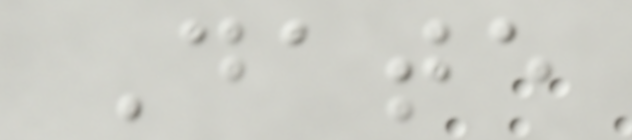Date
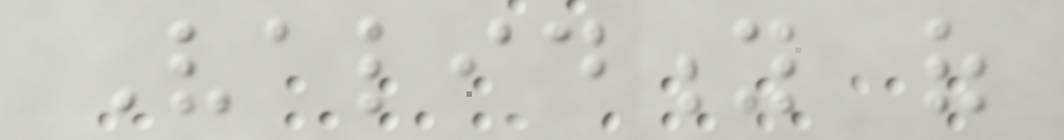Validity of
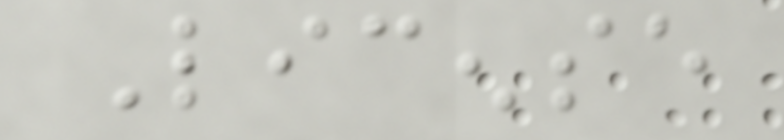License
